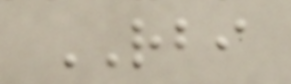RBI
